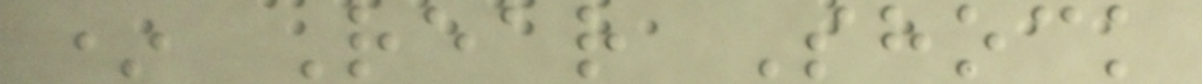* Rear Shock
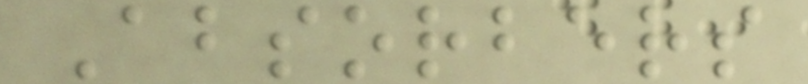Absorbers
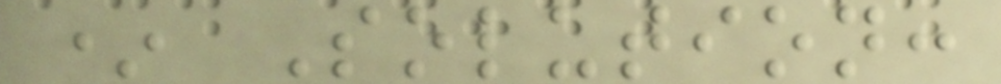* Solution:
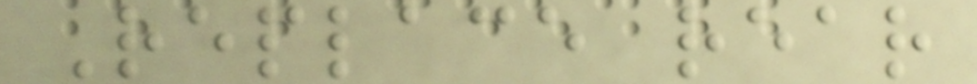Replace rear
